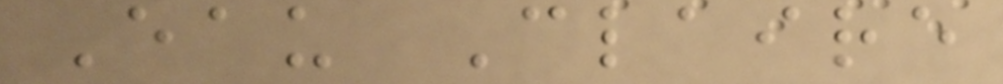Eau Claire
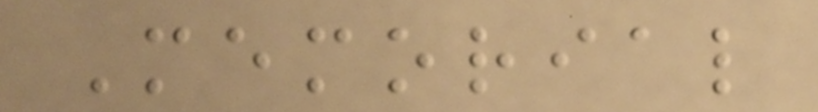Memorial
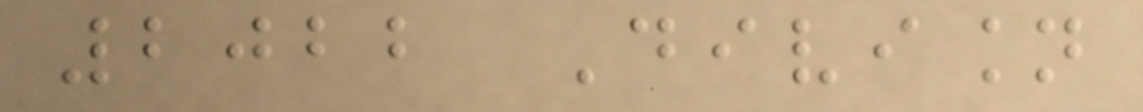2022 Division
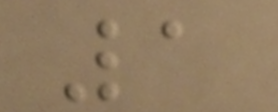1
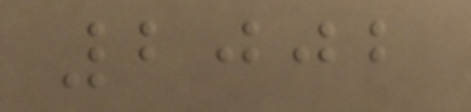2002
